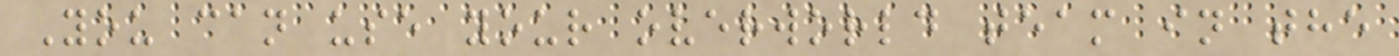You can use your overworld team in the
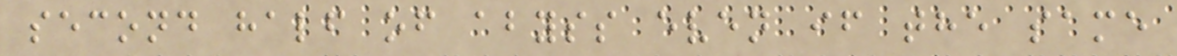second half of abyss even if the same
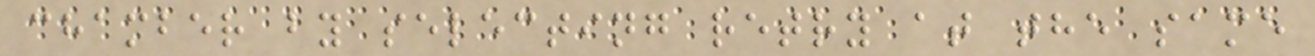chamber by selecting retry at the same
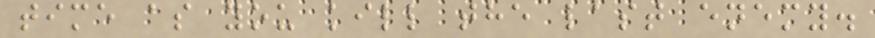time as you kill the last enemy.
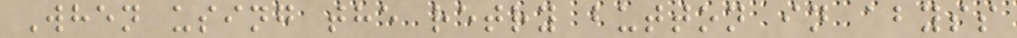When using the retry button in abyss
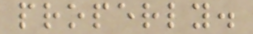properly.
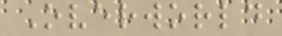Overworld
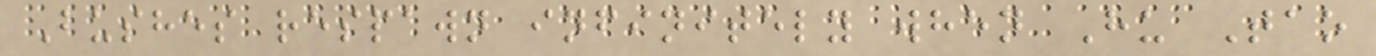Bushes respawn infinitely when Hu Tao
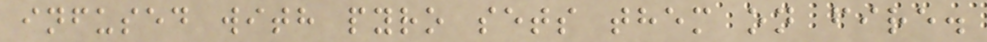infused with pyro sets them on fire.
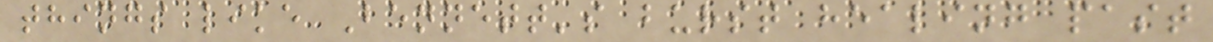things like Bennett's burst healing past
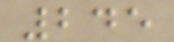245
